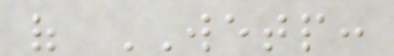of WETP:
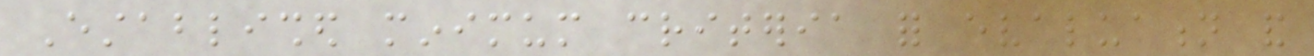Established minimum criteria for evaluation and
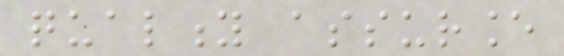quality assurance
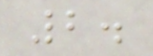2.
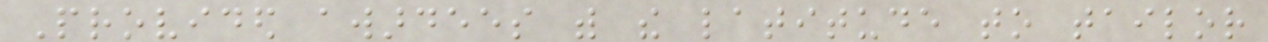Provided awardees with the latitude to tailor
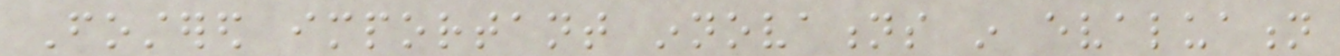Fostered important innovations in evaluation
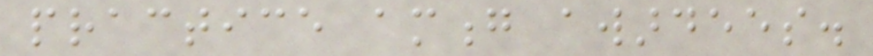practice among awardees.
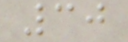30
